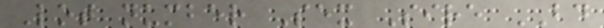Lot number Sex Sire BD
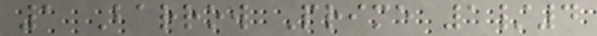1 Barrow Prime 1/4
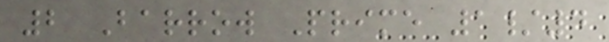2 Barrow Prime 1/4
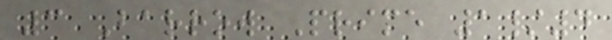3 Barrow Prime 1/4
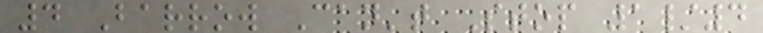4 Barrow Can't Stop 1/4
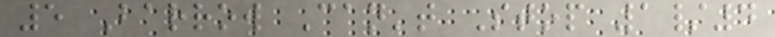5 Barrow Can't Stop 1/4
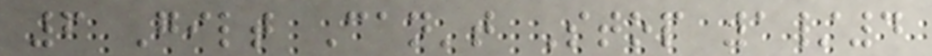6 Gilt Can't Stop 1/4
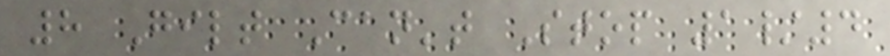8 Gilt Can't Stop 1/4
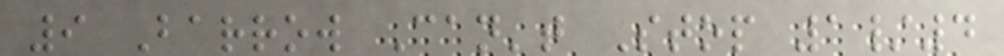9 Barrow Can't Stop 1/4
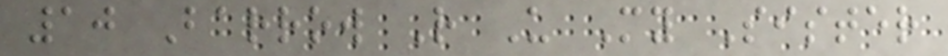10 Barrow R U My Sister
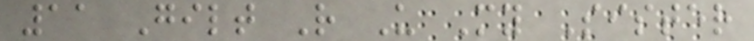11 Gilt R U My Sister
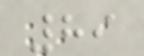89
